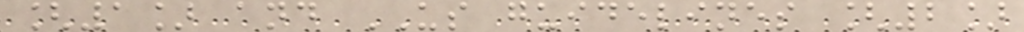[1] and US guidelines [2]
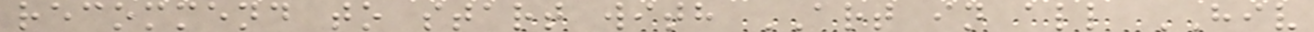recommend to start with ART in all HIV
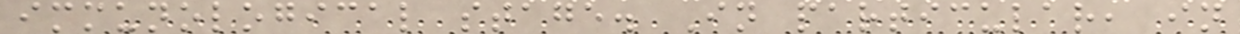immunological stage. In particular, in
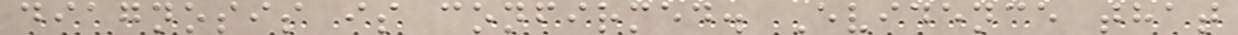diagnosis is confirmed. Evidence that
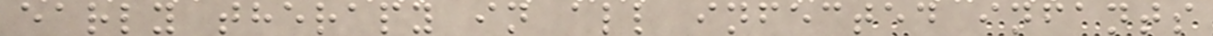early therapy in all infected infants
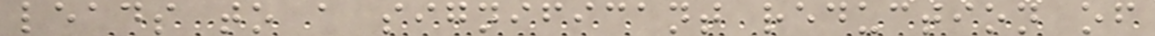leads to a significant reduction of
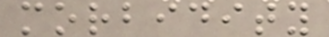morbidity
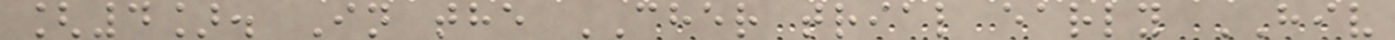[4]. In the CHER trial early HIV
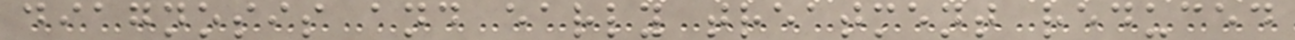diagnosis and early treatment reduced
